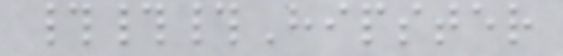###Hipster
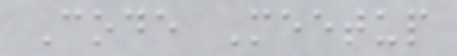Code Meetup
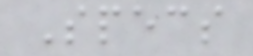Specs
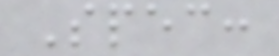Spec:
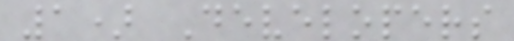1) Developers
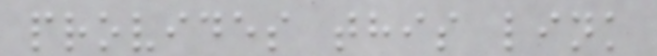provides this link
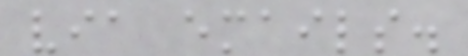via emails.
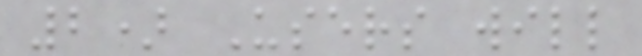2) Users will
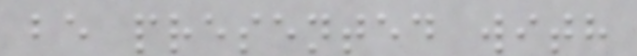be presented with
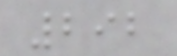292
